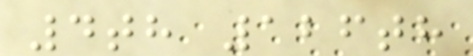4th 126th
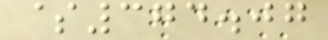$374.07
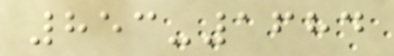853-1684
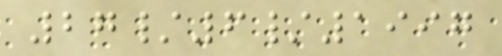27/6/1997
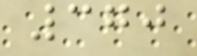370
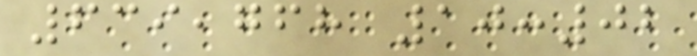639,768 10:02
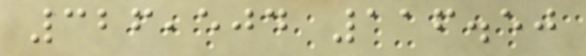326,504 116.50
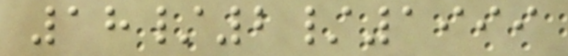18/2/1999
